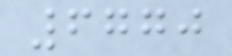6770
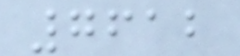7612
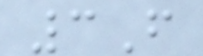3F
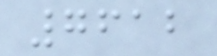7612
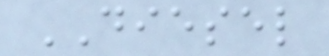DIESEL
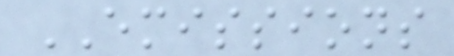EMISSIONS
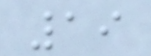19
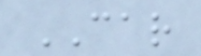CAR
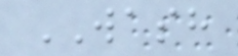WASH
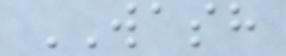WASH
